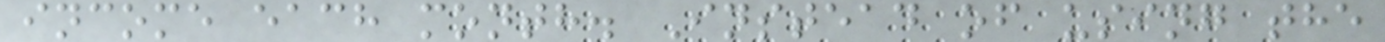income each month. Instead of using the
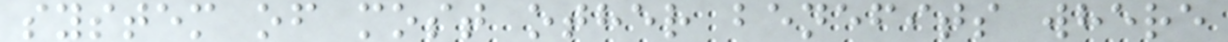system of most other benefits where
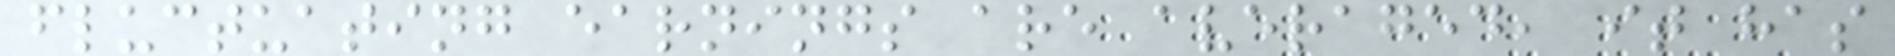fluctuating earnings are averaged, it has
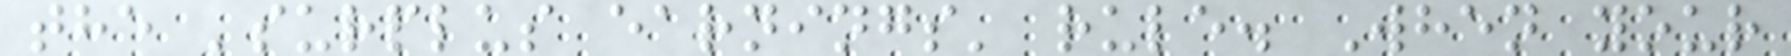the 'surplus earnings' rule. When your
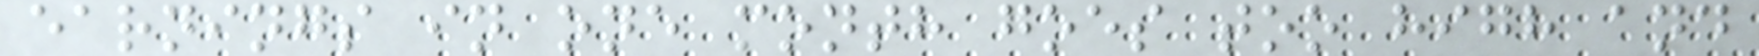earnings in one month goes too high and
